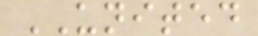UNITED
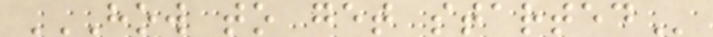HOW TO GET STARTED
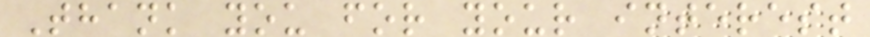Thank you for your interest
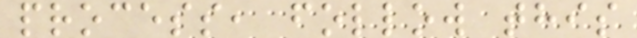process, follow this
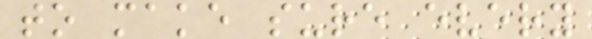to make sure every
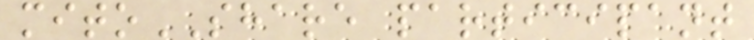mitoSHARE participant
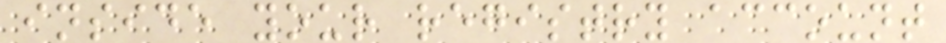inside your registry account
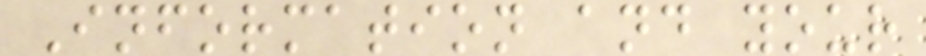Information and your
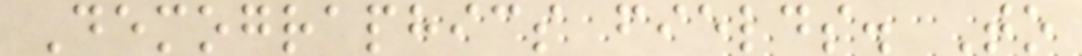Demographics fields. To
